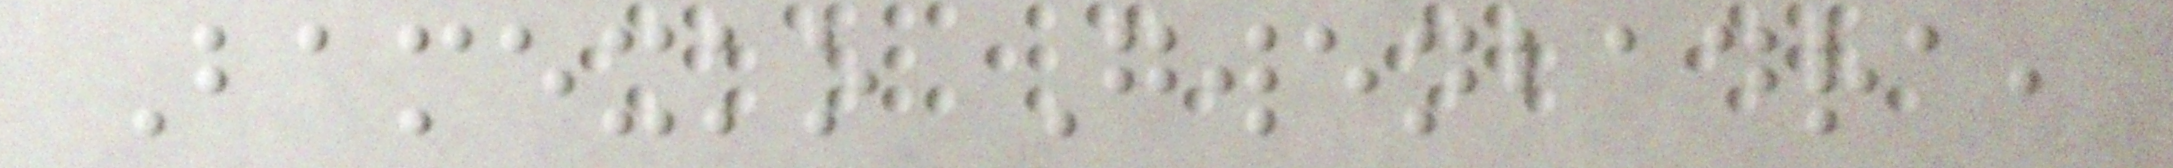Bamexko Gwenbadra,
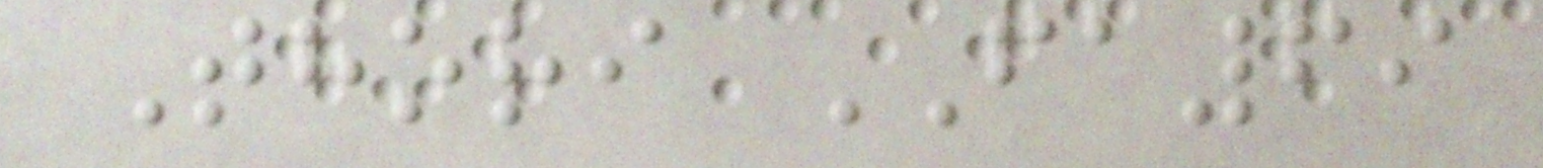Thori FA69
